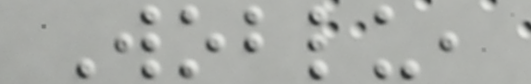Woblu,
